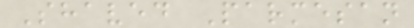Shaved Parmesan
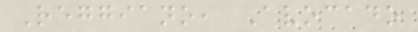Reggiano, Avocado
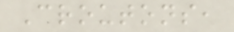Croutons,
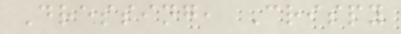Dressing, Crispy
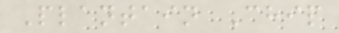Plantain Chip
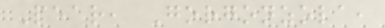Pear, Gorgonzola,
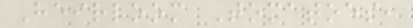Heirloom Tomatoes,
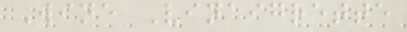Wine Vinaigrette
